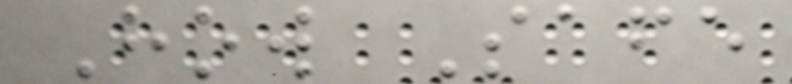How Safe
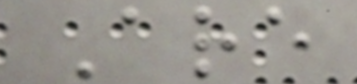Are
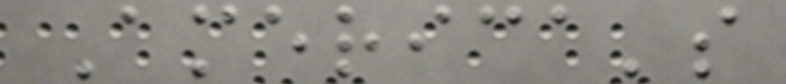America's
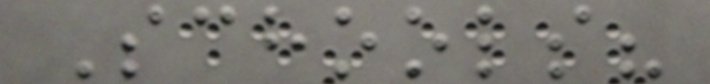Schools?
